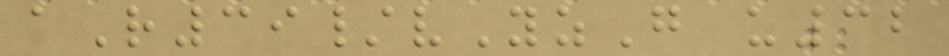aR39/vYzG u32
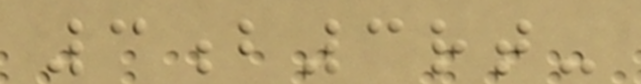3b3rt-
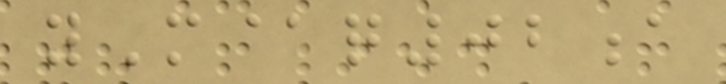yM@q02a
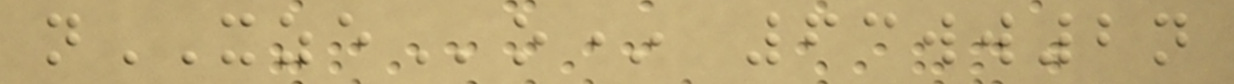nXZEo* 63ww2n
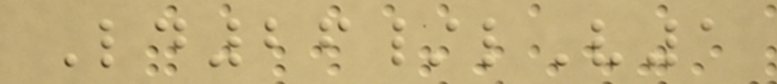Ld26/lV1
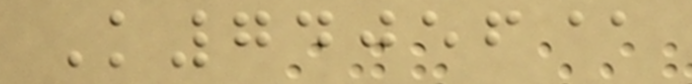K74056@
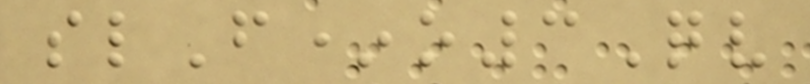slF*o3Qv
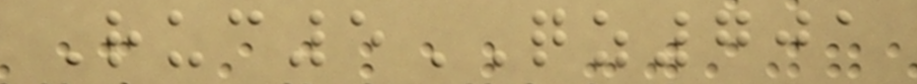Ruc5QZ701
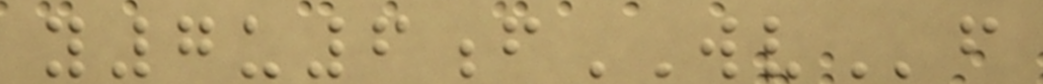y7u6fWVf
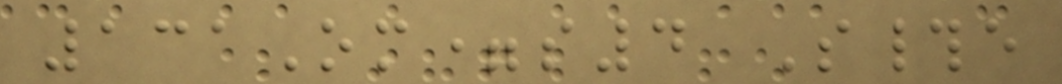131Om=s4 S#e
